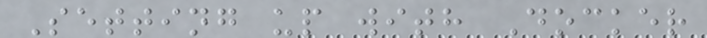Setting up with Docker
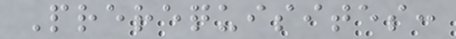Prerequisites:
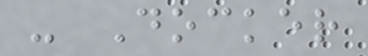- Docker
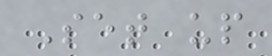Set up
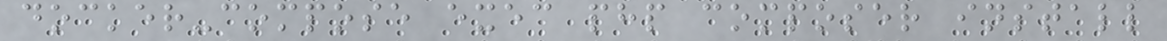docker-compose exec php composer install
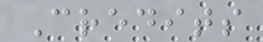Credits
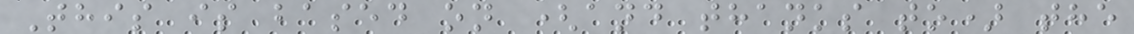This is based on (and thanks to) the
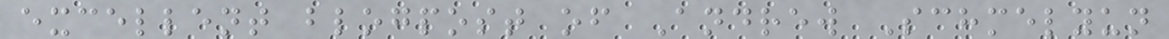excellent blogpost of Andrew Schmelyun
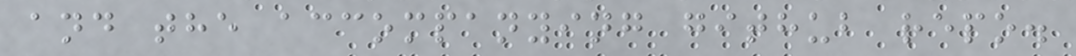and the accompanying github repo.
